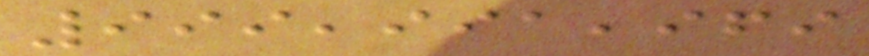999,991,969
